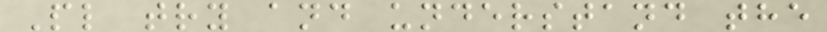Pl try and understand the
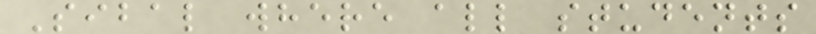Sibal where all students
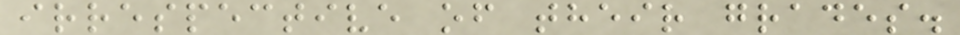irrespective of their grades.
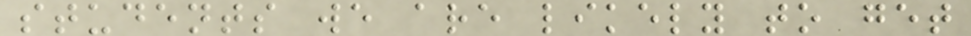students we are likely to get
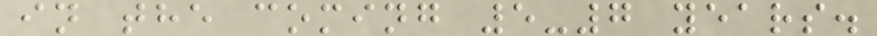in the coming 5-7 years.
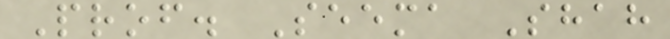Prof. Seema Shah
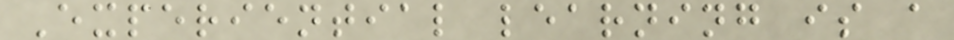Experiential learning is a
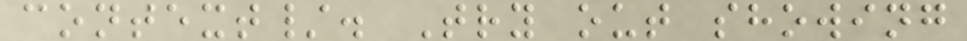context/. Try out showing
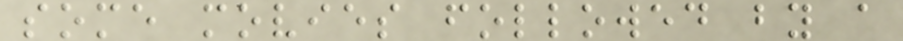some movies followed by a
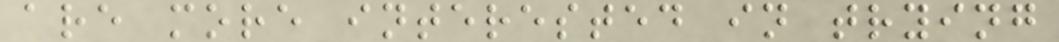are more interested in trying
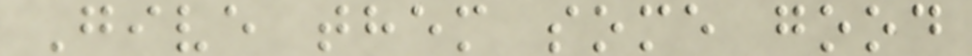Give them some good
